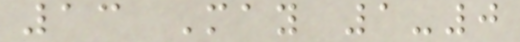13 May 1-0
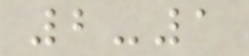2-1
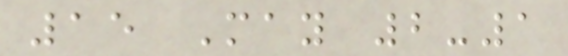15 May 2-1
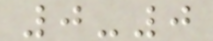0-0
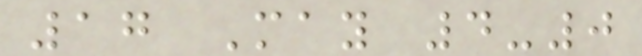17 May 4-0
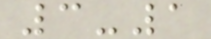3-1
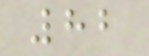82
